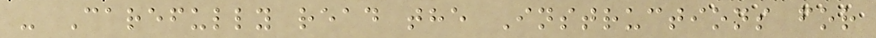- Carefully read the Instructions for
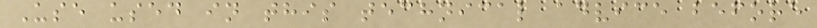Use used in this technical advice before
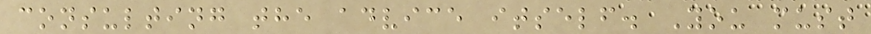consulting the advice itself. You must
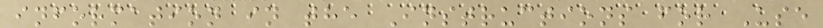information in the Instructions for Use
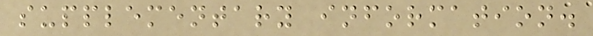supplementary information.
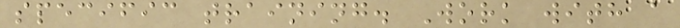specific training. Work with a
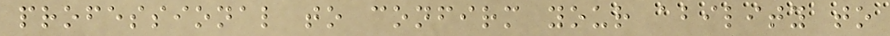professional to confirm your ability to
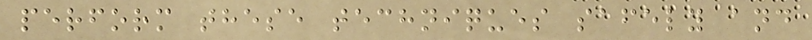perform these techniques safely and
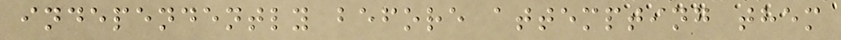independently before attempting them
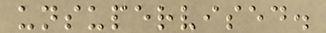unsupervised.
